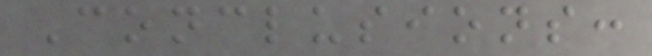Conclusions:
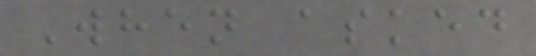When asked
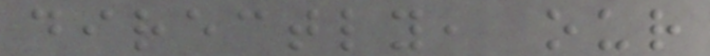directly, our
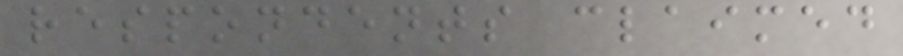respondents claimed
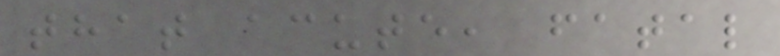that acute, fatal
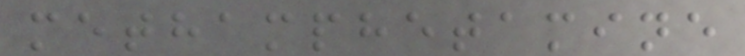methamphetamine
